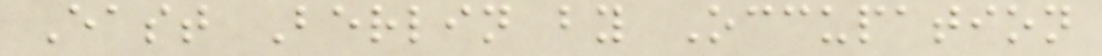East Berlin by Occupation
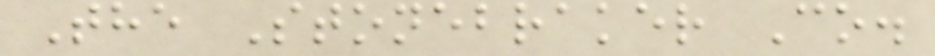The Stonebraker Co.
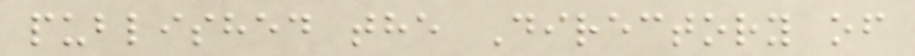published the Directory of
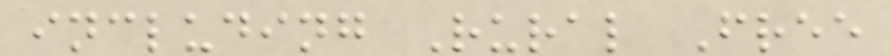including Rural Free
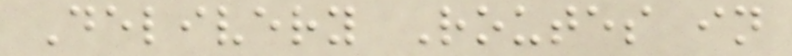Delivery Routes in
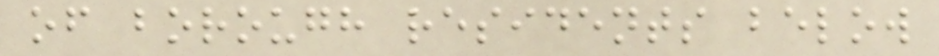of borough residents below
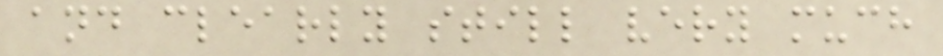and clearly still very much
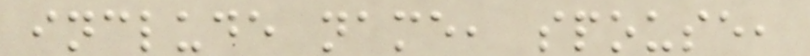include name, spouse,
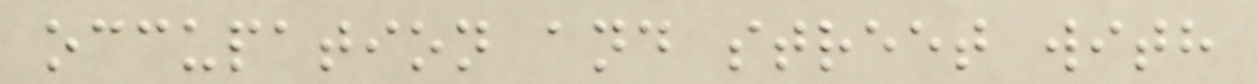occupation and street with
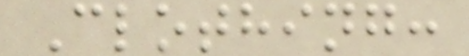Clothing:
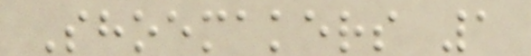Shoemakers 1
